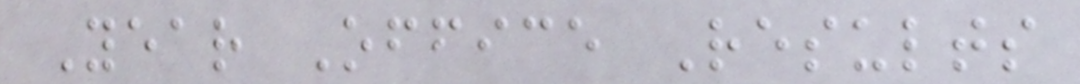Year Office Results
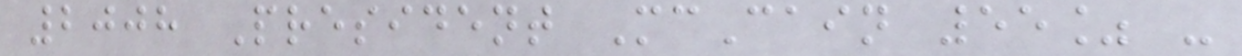2008 President McCain 55% -
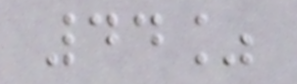44%
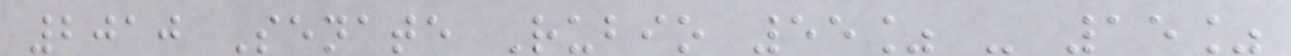2010 Senate Rubio 55% - 15%
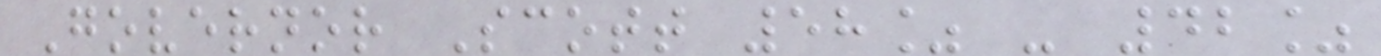Governor Scott 58% - 42%
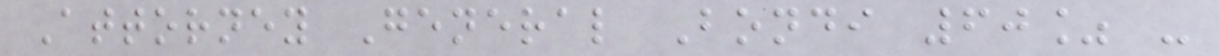Attorney General Bondi 60% -
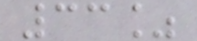33%
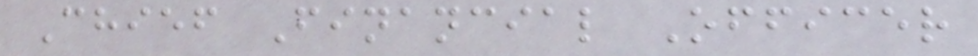Chief Financial Officer
